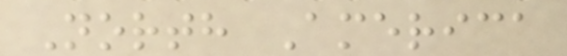North America
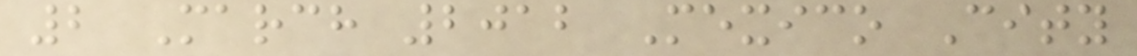2 March 2012 Mexico City
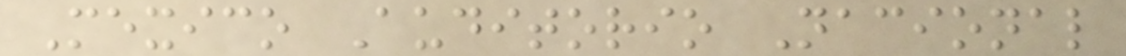Mexico Auditorio Nacional
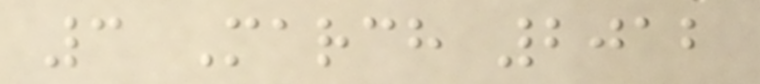3 March 2012
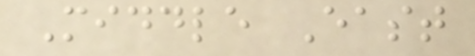Middle East
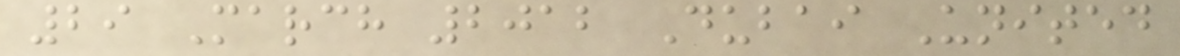29 March 2012 Dubai United
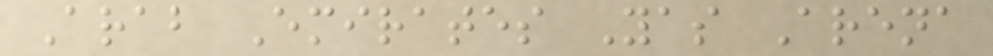Arab Emirates Yas Arena
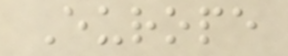Europe
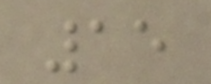15
